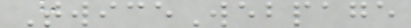TwiceWebpage
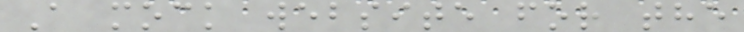A mock website for the
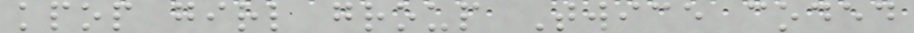kpop girl group Twice coded
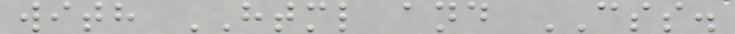with HTML and CSS.
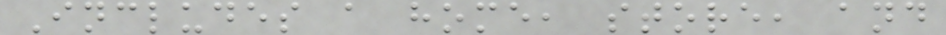Includes a home, store, and
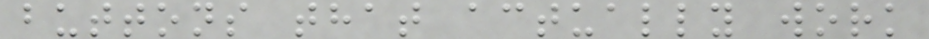buttons that actually work
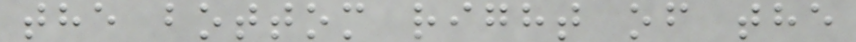the bottom right of the
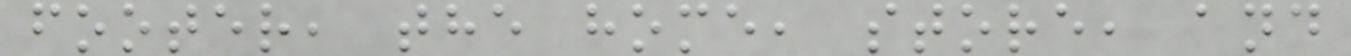footer, the home, store, and
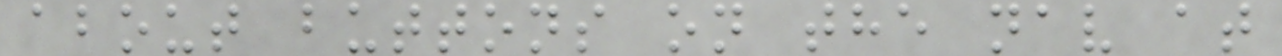about buttons on the nav at
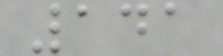141
